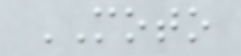MOTO
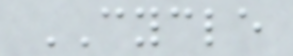CYCLE
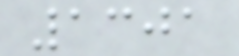1301
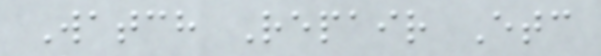Watch Repair Etc
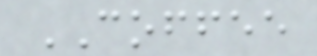COFFEE
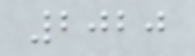2020
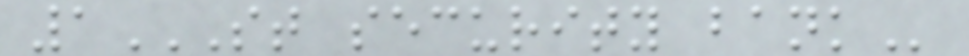1ST SECURITY BANK
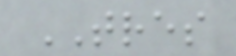TRES
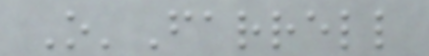O'Farrell
